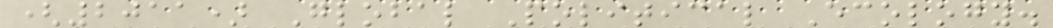(2011) Global Political Ecology.
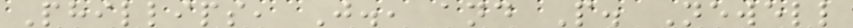Phillips, J., and P. Newell
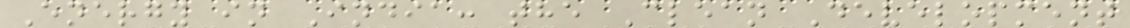Energy in India: the Clean Development
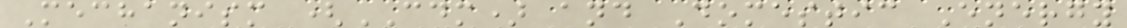Mechanism (CDM) and Domestic Energy
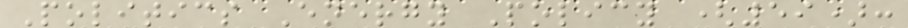Politics Energy Policy (59):
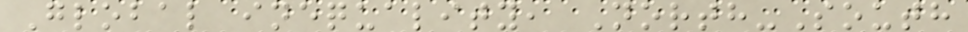Global inequality, North-South
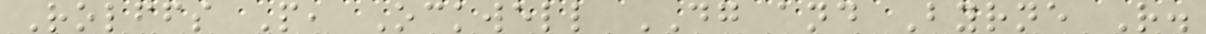Rolffs P, Ockwell DG and Byrne R.
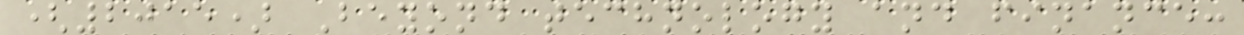(2015) Beyond technology and finance:
